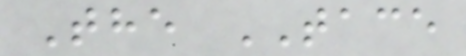The TACE
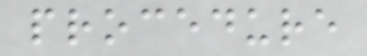procedure
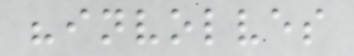"involves
